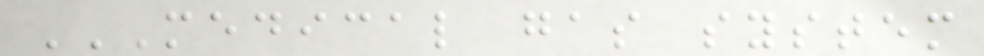MEDICAL GAS SYSTEM
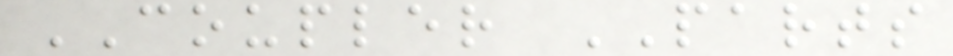COUPLER PARTS
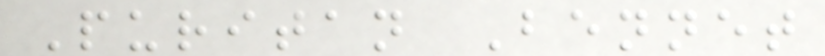Puritan Bennet
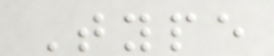Type
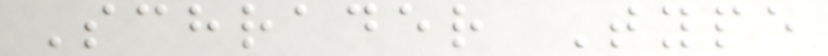Schrader Type
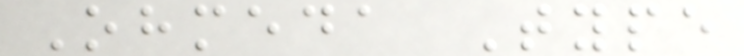Ohmeda Type
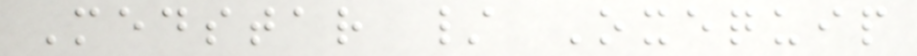Medstar / Oxequip
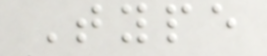Type
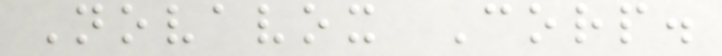Novavox Corp.
